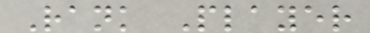Rank Player
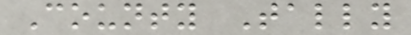County Tally
